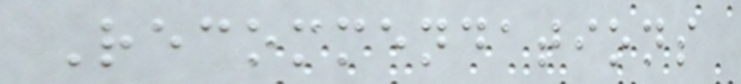Recommendations
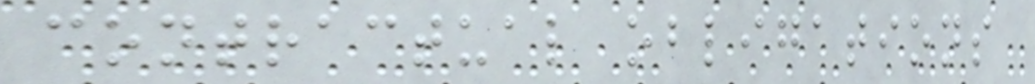contractual obligations
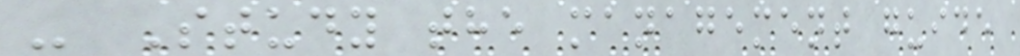- Study the management guide
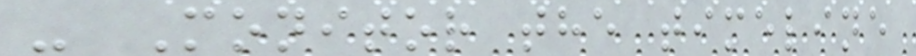- Monitor the timeline
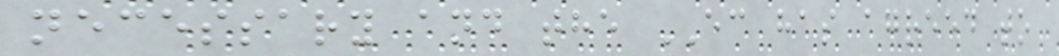necessary and the EC has agreed to
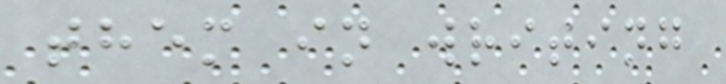them in writing
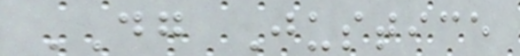DG Justice
